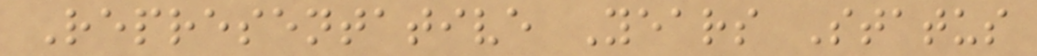Representative Years Status
